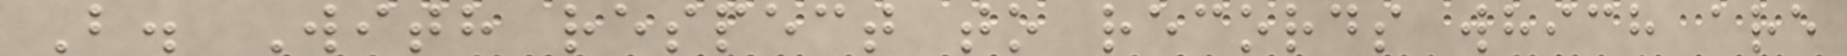B. With respect to records which are
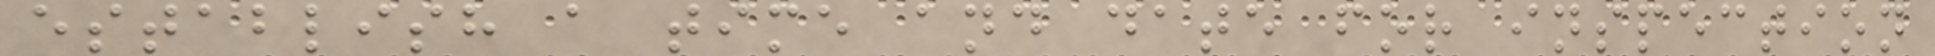establish a time and date for inspection
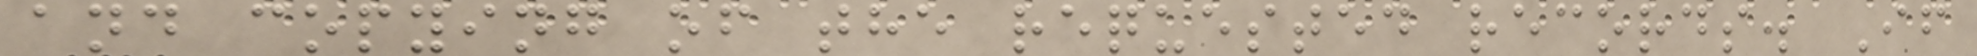and copying of the requested records. If
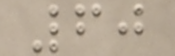60
